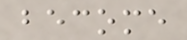become
